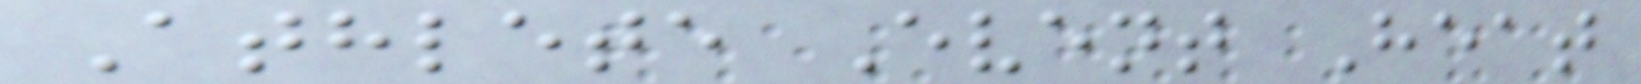Athlete Event Heat
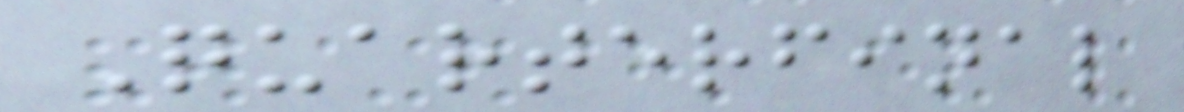Quarterfinal
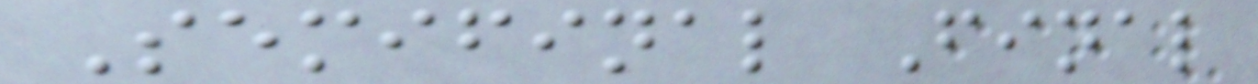Semifinal Final
